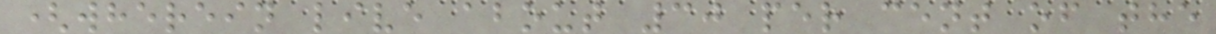(wherein live about 30 per cent of the
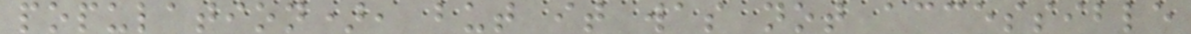population), but it was not accessible
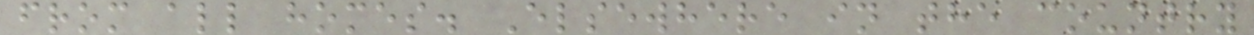from all homes. Elsewhere in the country
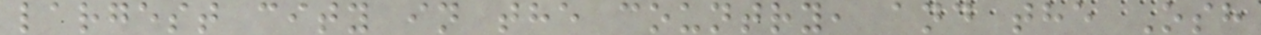largest city in the country, and the Osh
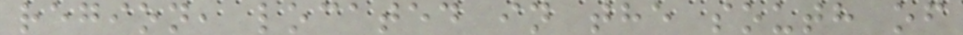region, located in the south of
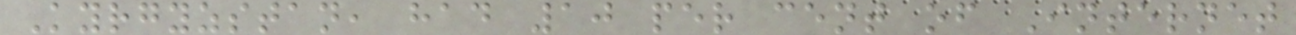Kyrgyzstan, had 10 per cent of Internet
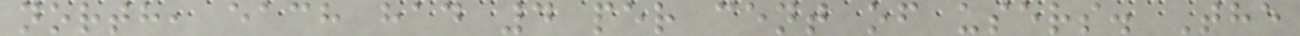north, each had 4 per cent of users. The
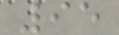95
